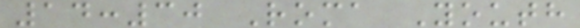14:30 Roma Youth
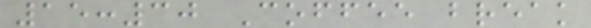15:30 Coffee break
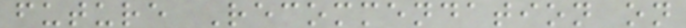future Recommendation on
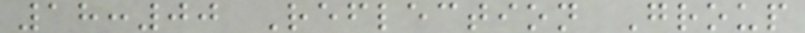18:00 Reflection Group
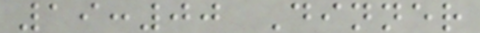19:00 Dinner
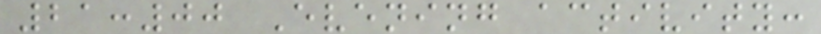21:00 Evening activity:
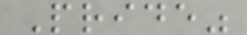Pride"
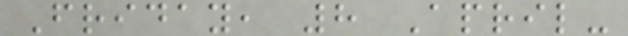Friday, 8 April-
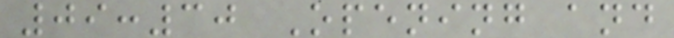09:30 Opening and
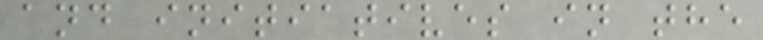and initiatives in the
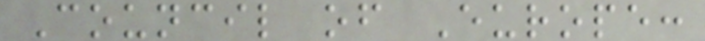Council of Europe:
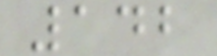142
